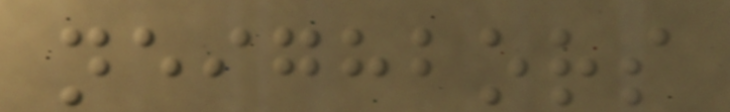neighbors
